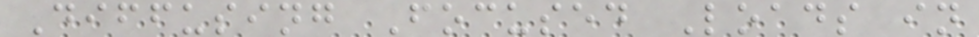Diffusing Focused Loads in
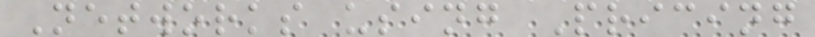Networks using Pricing
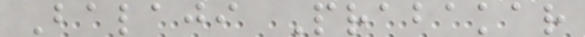Balaji Prabakar
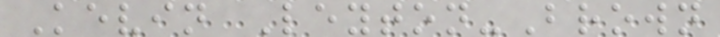Kevin Leyton-Brown
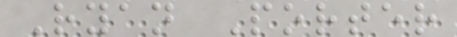Ryan Porter
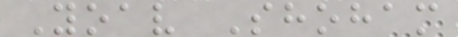Yoav Shoham
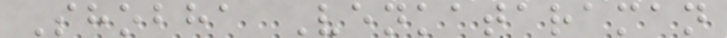Shobha Venkataraman
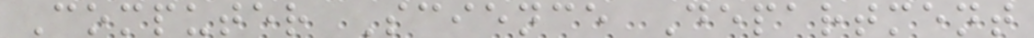Computer Science Department
